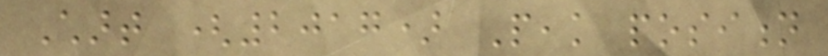Chart (2017) Peak position
